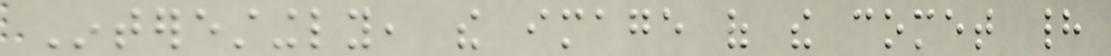Interestingly, the image of the comet had
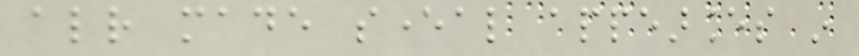already made several appearances in
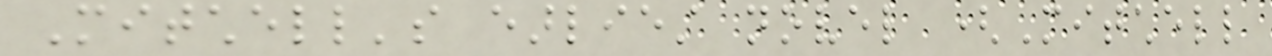Mitchell's earliest novel (Mitchell
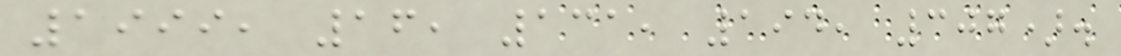1999, 16, 131, 194, 307).
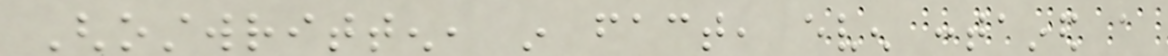Ghostwritten, in fact, even contained a
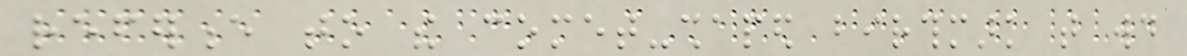reference to the comet-shaped birthmark that would
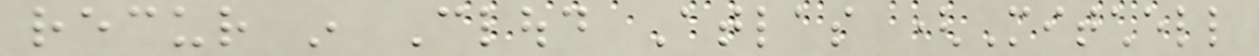recur in Cloud Atlas (Mitchell
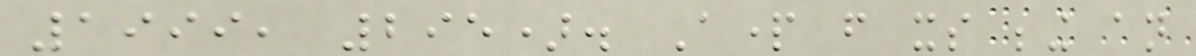1999, 295). Apart from its being an
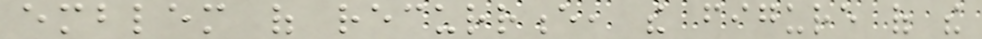emblem of recurrence, the figure of the
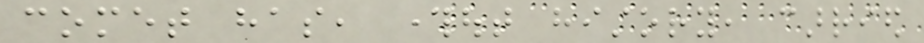comet has, throughout history, carried
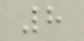8
